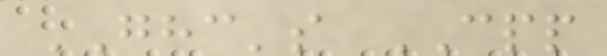GHC's CPP
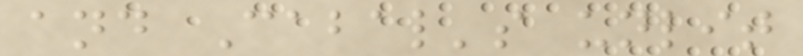and Cabal's unlit
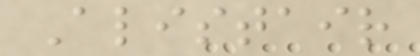Alistair
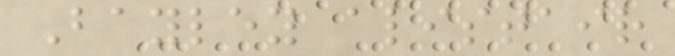Bayley alistair
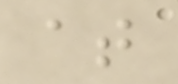at
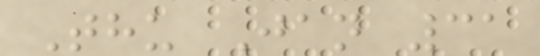Thu Jan 31
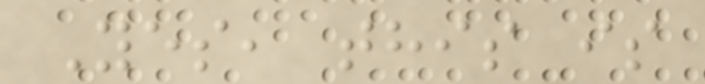Yes, this is
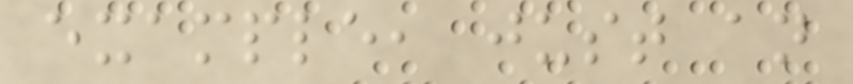example, just an
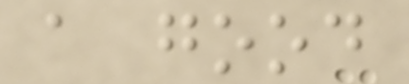a good
